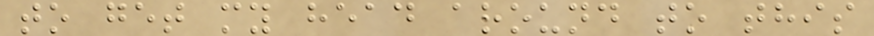to get my head around to this
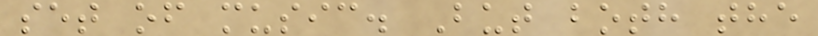set of music. But both the
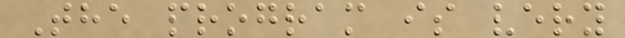The program is very
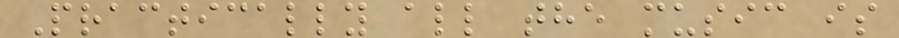Practically all the music is
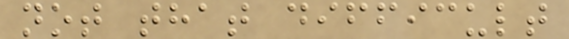not that difficult
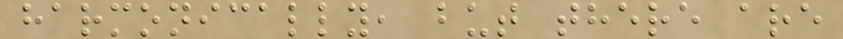harmonically, but there are
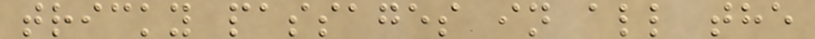tricky passages in all the
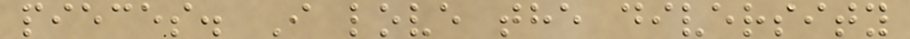pieces. I love the diversity
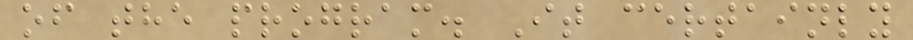of the program. It certainly
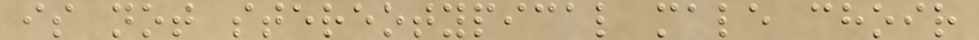is not stereotypical male choir
